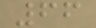66
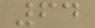64
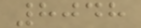8048
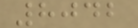8042
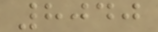8040
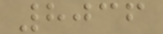8036
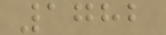1782
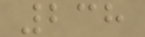238
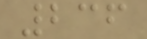236
